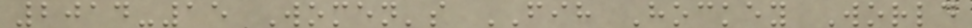2014-15 Women's FIH Hockey World
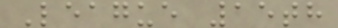League 15th
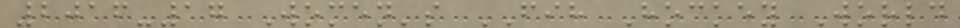2016-17 Women's FIH Hockey World
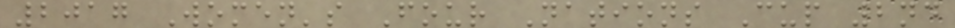2017 Women's Four Nations Cup 2nd
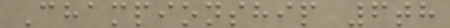Championship 6th
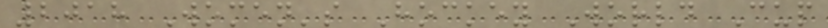2018 Women's Hockey World Cup
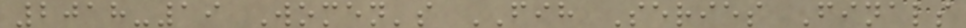2018-19 Women's FIH Series Finals
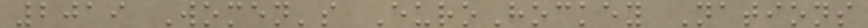2019 Women's EuroHockey Nations
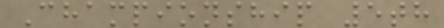Championship 5th
